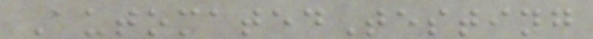AutomatedTesting
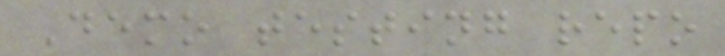Demo testing repo
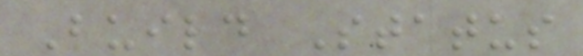Build Status
